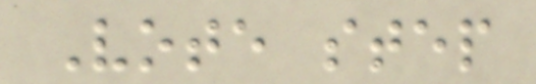Vote step
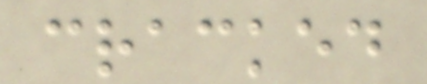cracked
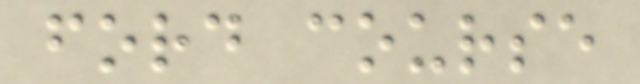ford course
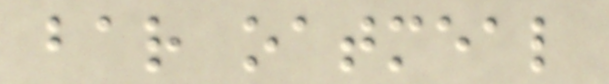bar oatmeal
